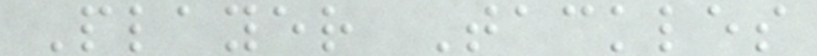Player Tackles
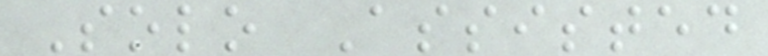Solo Assisted
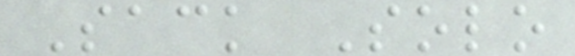Sack Solo
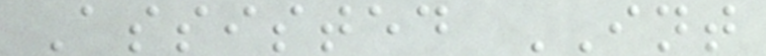Assisted INT
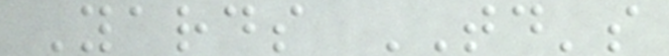Yards TD's
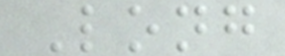Long
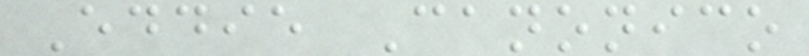Eddie Canonico
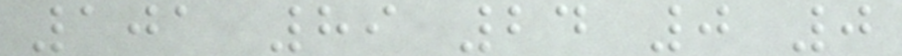101 89 24 0 0
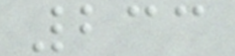233
